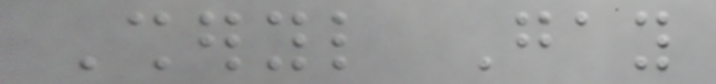Sheryl Gay
